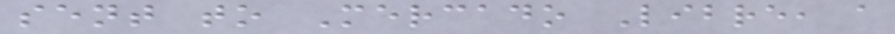sent to Mercado Libre, a
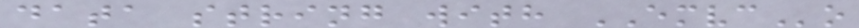data string with EMVCo
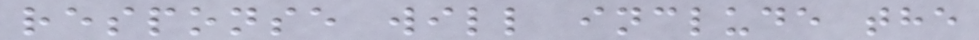response will include the
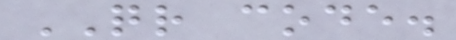QR code.
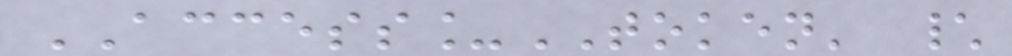ACCESS_TOKEN' \
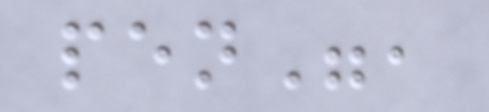pen",
